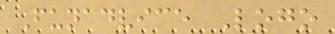Funadvice Logo
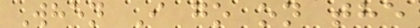When I go on the
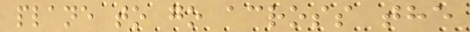plane to go across the
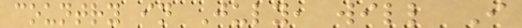country in July, will I
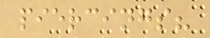piercings?
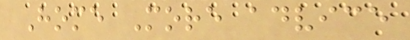Home More advice
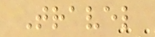Travel
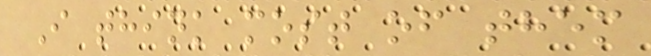I think most of them
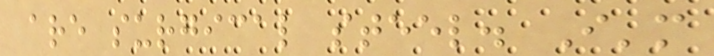are surgical steel. I'm
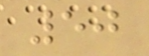50
